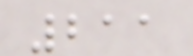211
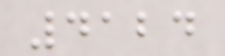4124
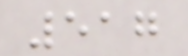517
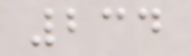234
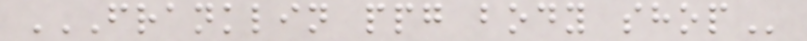FRANKLIN PPG BODY SHOP
